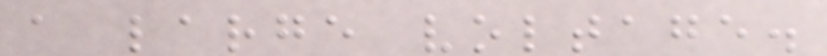a large voltage.
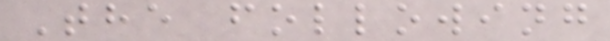The following
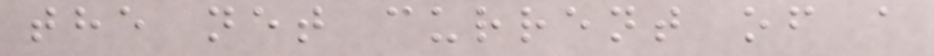the net current of a
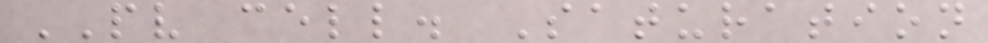PV cell. Saturation
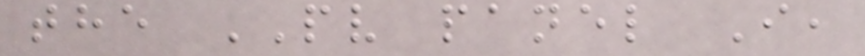the PV panel I,
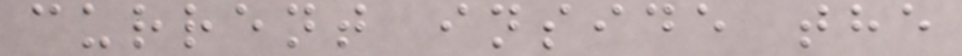current inside the
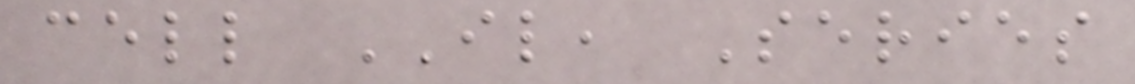cell IL, Series
